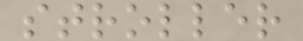stroller
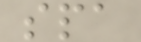spa
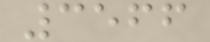3566
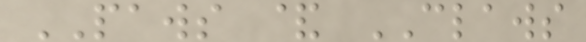PAWS & CLAWS
